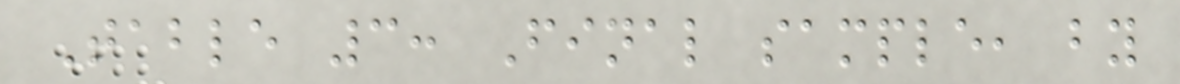Table 3: Final sample, by
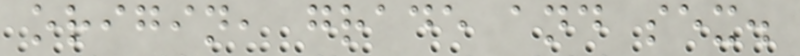origin, grade and sex.
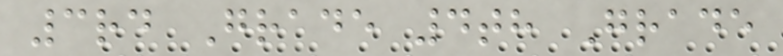3rd Grade 4th Grade
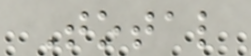Total
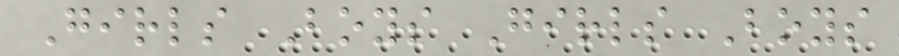Girls Boys Girls Boys
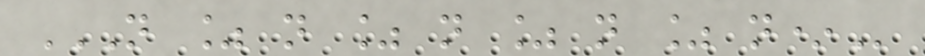N % N % N % N % N*
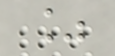%
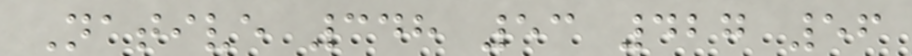Native 348 53 427 56
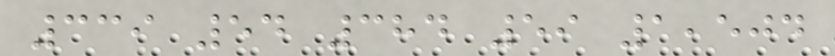339 54 384 59 1,504
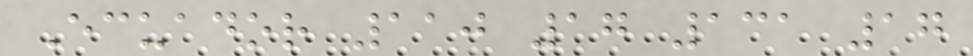Ecuador 110 17 131 17
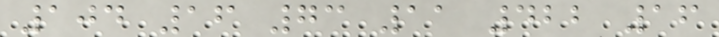104 16 73 11 422 16
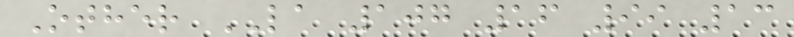Other LA 107 16 99 13
